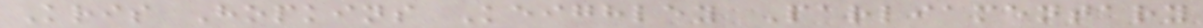Kris Hopkins Keighley Parliamentary
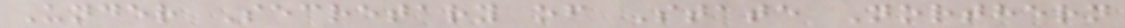Under Secretary of State Northern
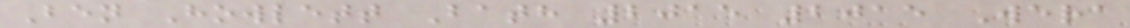Ben Howlett Bath 2015 2015 Wera
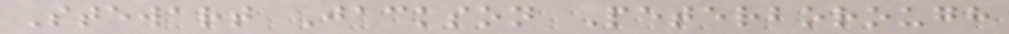Stewart Jackson Peterborough
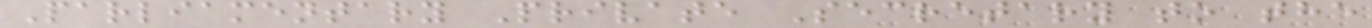Parliamentary Private Secretary to the
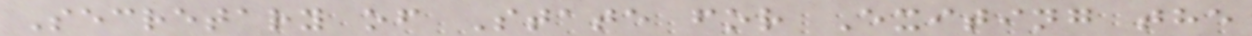Secretary of State for Exiting the
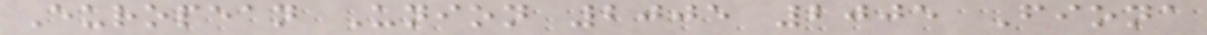European Union 2005 2005 Fiona
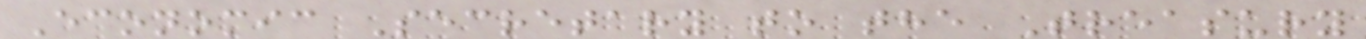Economic Secretary to the Treasury
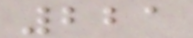221
